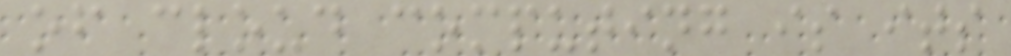of cloud computing is its
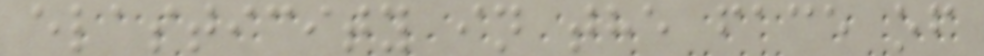elasticity in the face of
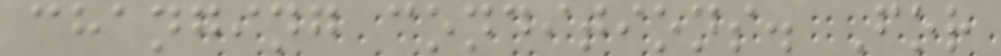changing conditions. For
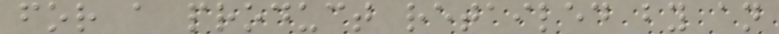for a product retailed by an
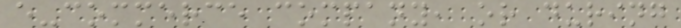e-commerce company, or during
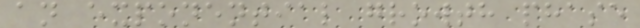an exponential growth phase
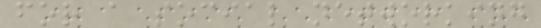for a social networking
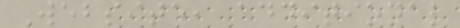Website, additional
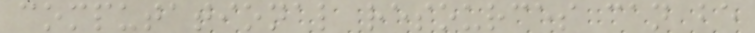computational resources can be
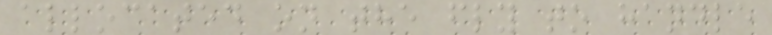allocated on the fly to handle
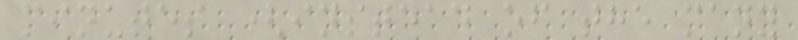minutes (instead of the many
